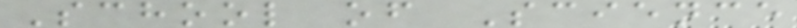School of Science
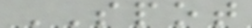SPOT
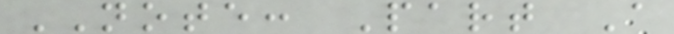NOTE: Part A
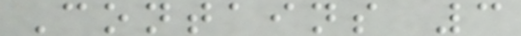Contains 3
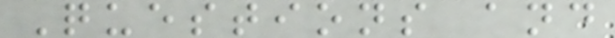Questions and
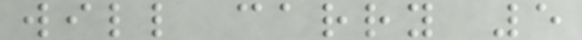will carry 5
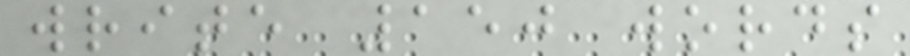write 150 words
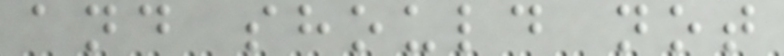and should not
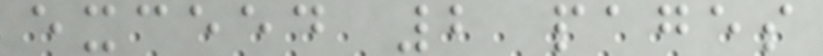exceed 2 pages
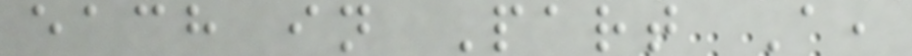each in Part A,
